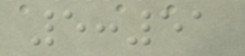5:51
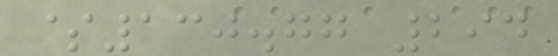$130.77 294
